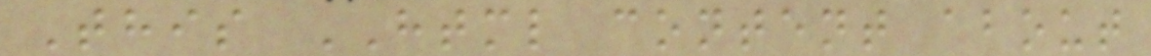This HTML content about
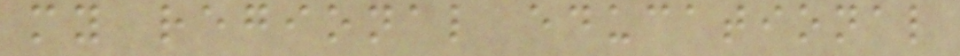my regional educational
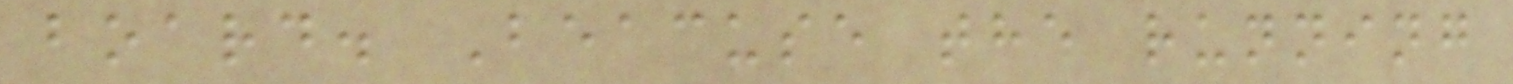board. Beacuse the running
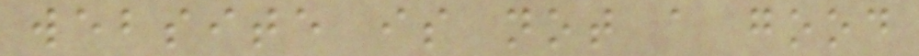website is not a good
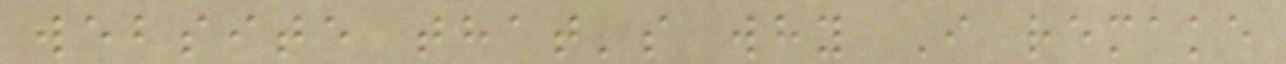website that's why I remake
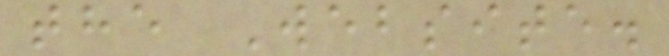the Website.
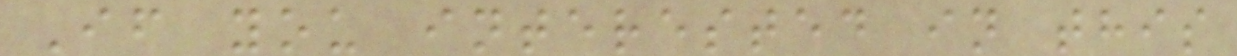If you interested in this
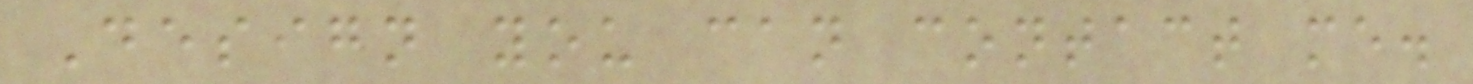Design you can contact me.
